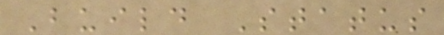Build Status
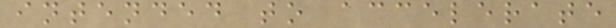intended to accelerate
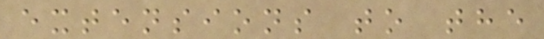extensions to the
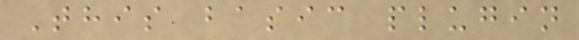This basic plugin
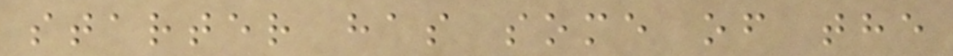starter has some of the
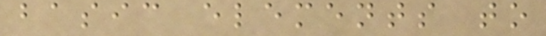basic elements to
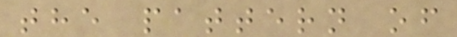the pattern of
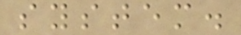system.
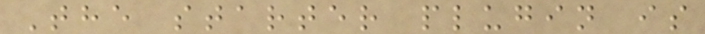The starter plugin is
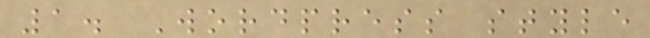1. Wordpress style
